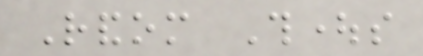Random Thoughts
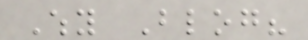Why Blog?
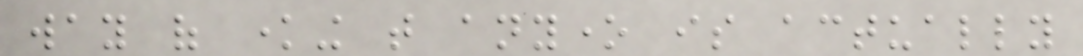way of knowing that anyone is actually
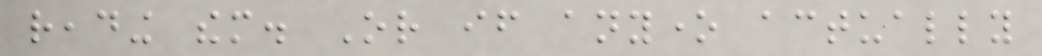reading them. Or if anyone actually
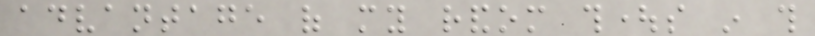advantage of my random thoughts in this
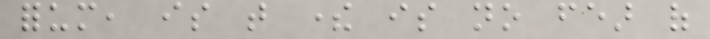forum, is that there is no fear of
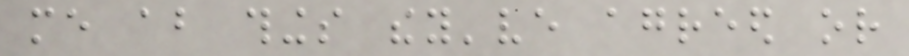me about things they've agreed or
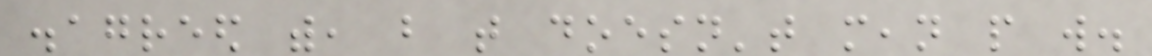disagreed with, but that doesn't mean people will.
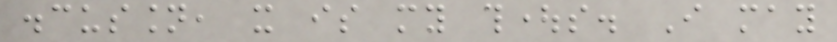discussion, it is my thoughts. I may
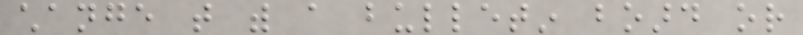change that with a bulletin board or
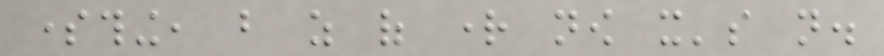something, but as of right now it's not.
